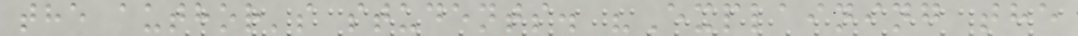the author's students. "Explaining the
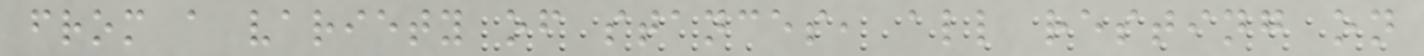from a variety of stances, all resting on
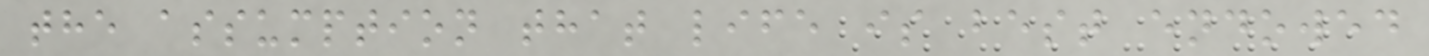the assumption that life is best endowed
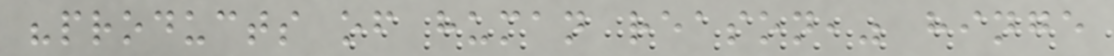"products of human reason," hinge
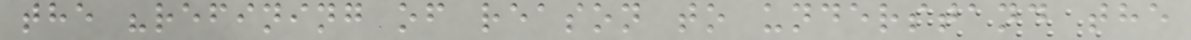the "refining of reason to understand the
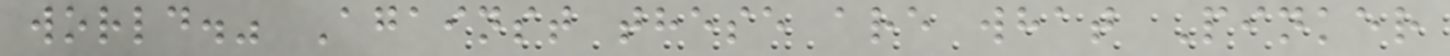world." Against these are what Pinker
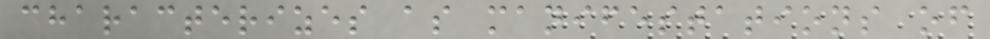characterizes as manifestations of
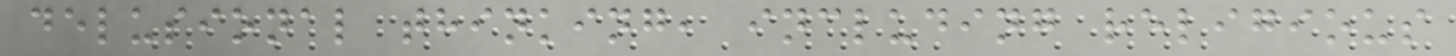delusional thinking, including religious
